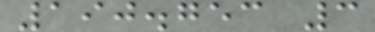190.753 3
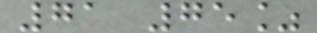71 75%
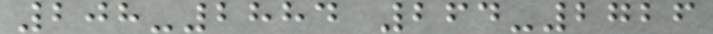208-2884 264-2726
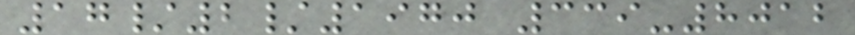17/2/1970 339-8012
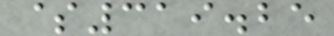$319.25
